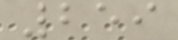259
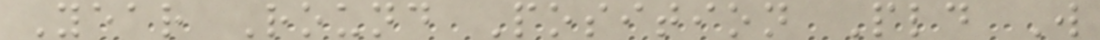Year Round Position Pld W
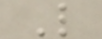L
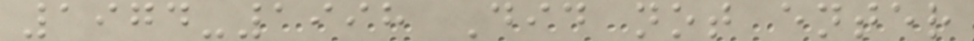1974-1998 Did not enter
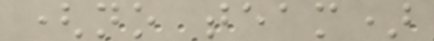(no team)
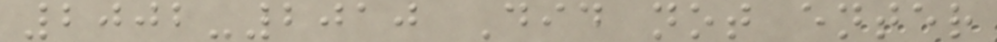2002-2010 Did not enter
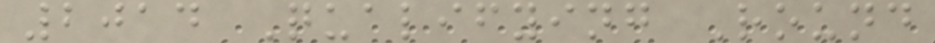2014 Qualifying Round
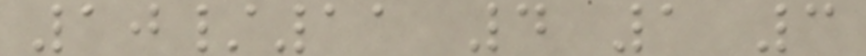10/11 4 1 3
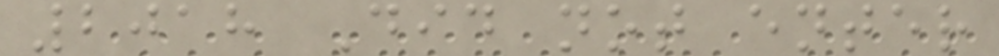2018 Did not enter
